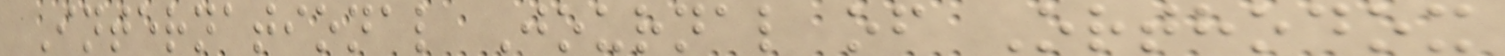International Journal of Orthodox
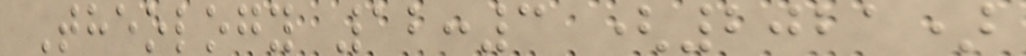Theology 12:3 (2021)
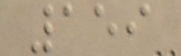159
